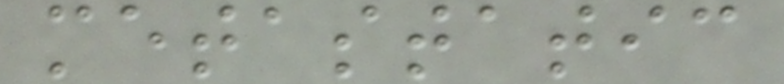metastatic
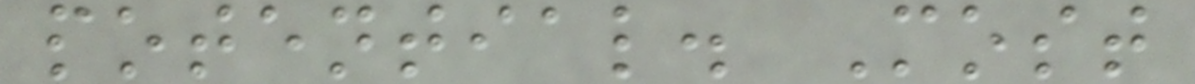potential. Most
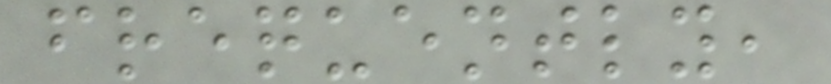frequently,
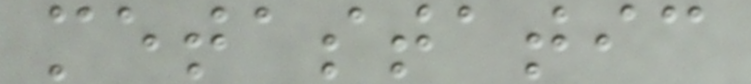metastatic
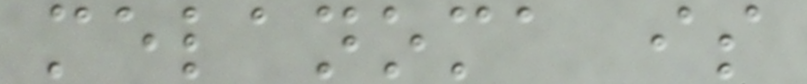melanoma is
